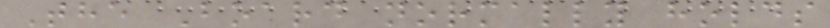The Board normally holds
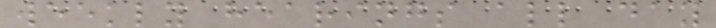weekly hearings all day
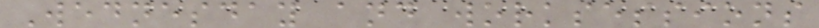Wednesday and worksessions
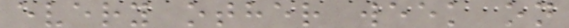every other week on
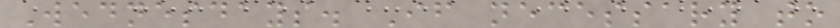Wednesdays. If necessary to
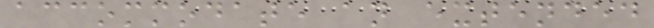accommodate an extended
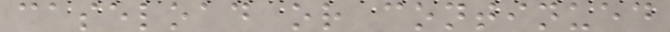caseload or continued
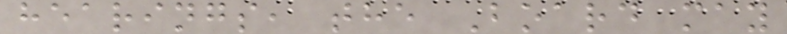hearings, the Board may
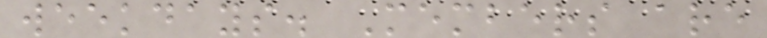weekdays. Members are
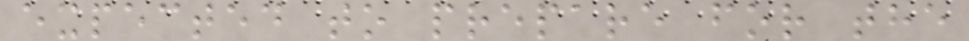expected to prepare for the
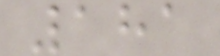181
